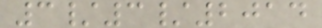3/3/2014
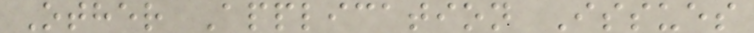Other Application Issues
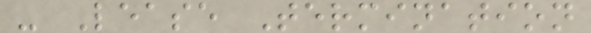- Lease Termination
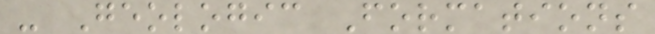- Geologic Formations
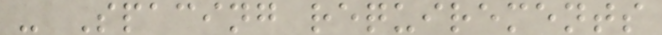- Spacing requirements
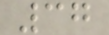37
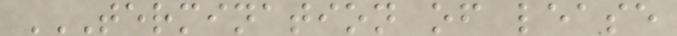TERMINATION OF LEASE
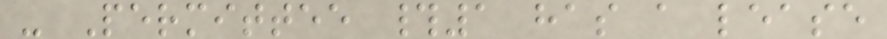- Permittee #1 has a lease
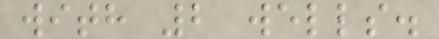with 2 wells.
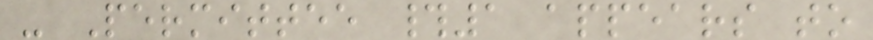- Permittee #1 appears to
